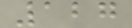127
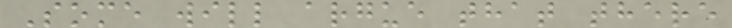Some will argue that there
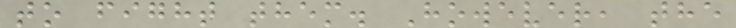to fight them. However, the
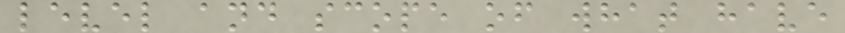level and scope of what have
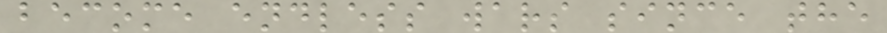become endless wars since the
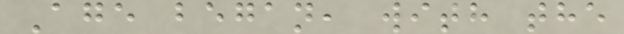Age began, with the
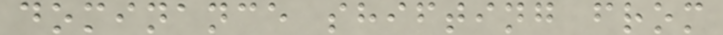dominance shifting from
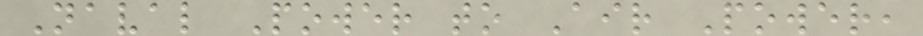Naval Power to Air Power,
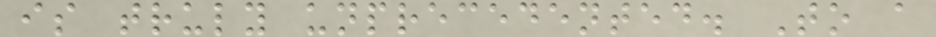is truly unprecedented. To a
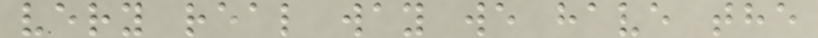very real way we have the
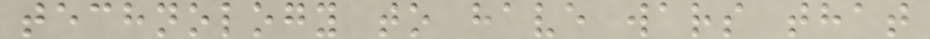technology to have wars that
